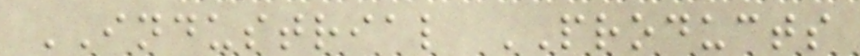INDUSTRIAL PRODUCTS
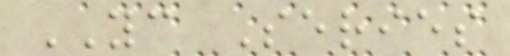YC Series
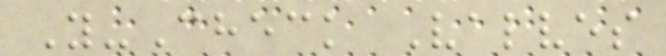Y-Check Valves
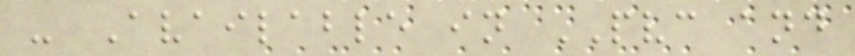- Available in PVC and
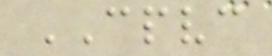CPVC
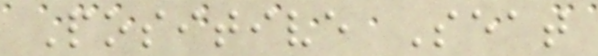Positive Seat
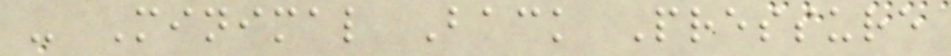- Minimal Back Pressure
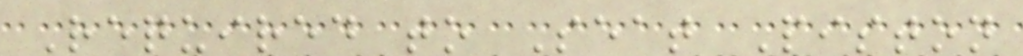Required to Seat Piston
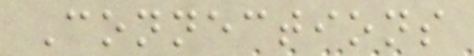Connections
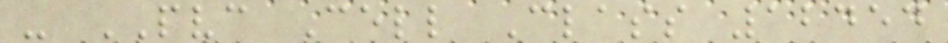- PVC Cell Class 12454
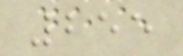255
